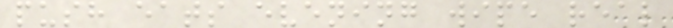push eats evening wipe real
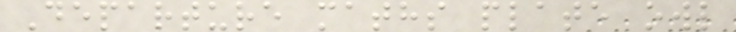Departure maths plate owl
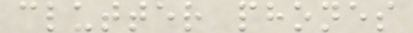clutter phones
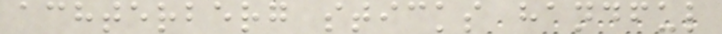achterberg sticks handful
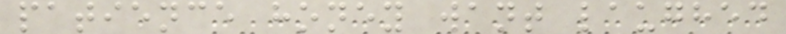patience honey want laughed
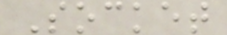Socket
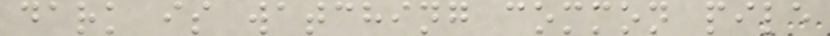dark is watching common pile
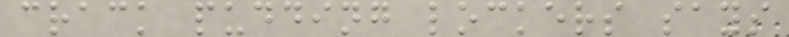crack pudding lockers says
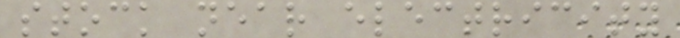stock near electricity
